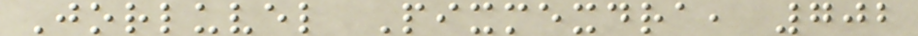Jorluvel Pixmexdra, 702
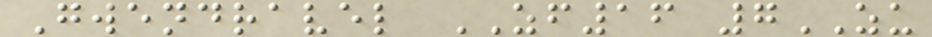Gwendravel ZF16 7ZU
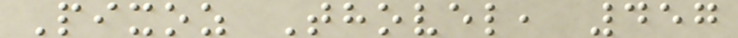Pixoz Thovel, 457
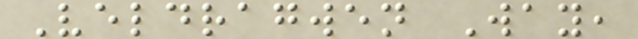Veldragwen Way,
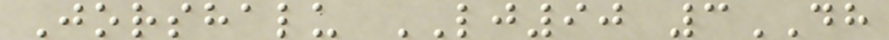Jorshalu LJ90 3DH
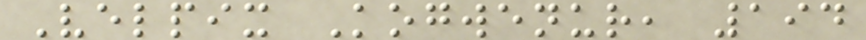Velpix Kogwenur, 194
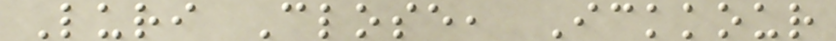Luri Close, Ickkour
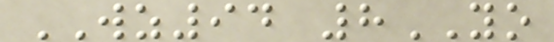WZ94 8YO
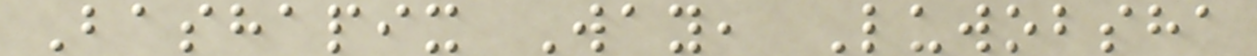Bashapix Way, Luwobsha
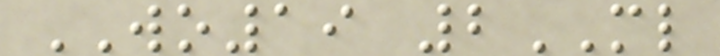WO19 2ML
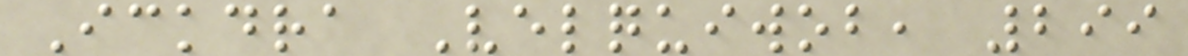Ickdra Velquiwob, 299
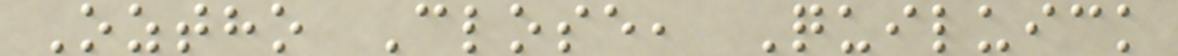Oztho Close, Quiluick
